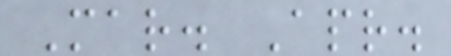Mar. Apr.
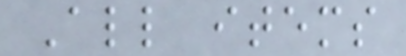All items
